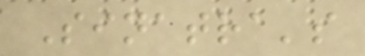Sinatra's
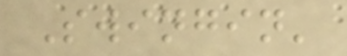Swingin'
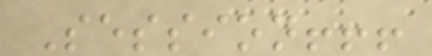Session!!!
